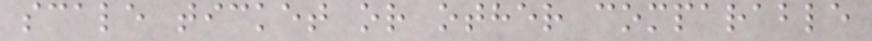scale ticket or other comparable
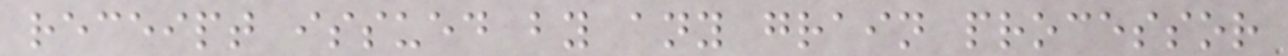receipt issued by any grain processor
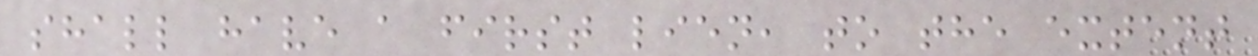shall have a first lien, to the extent
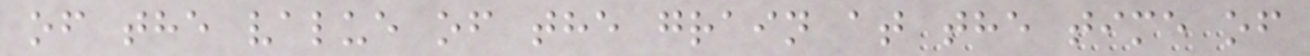of the value of the grain at the time of
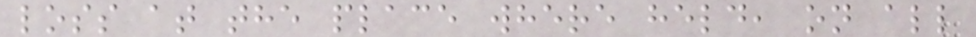loss at the place where held, on all
